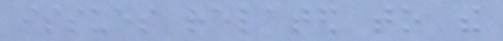issues related to the
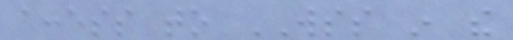access to WSS in the
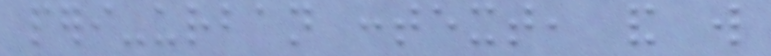peri-urban context, and will
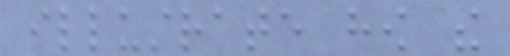illustrate how the
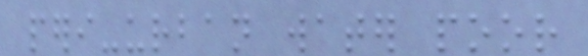peri-urban water poor
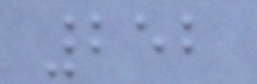252
